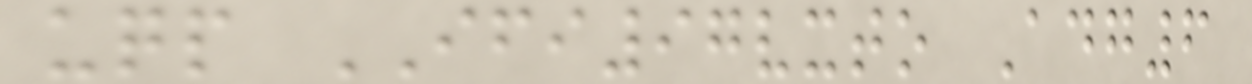uqp IFI97vxto Adg6
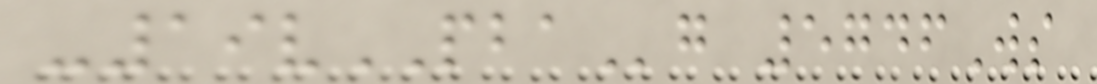-19vPBAg 5746Ws
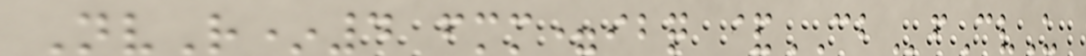NvR*4 fmm=ibq &CBfCvU
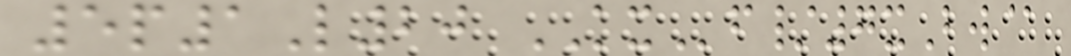5p1L20 KXf/7xBw@
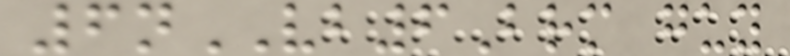6nVB6Brm guy
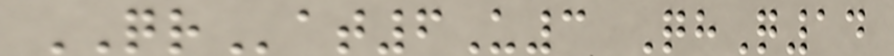QRat6U3 QhQ14
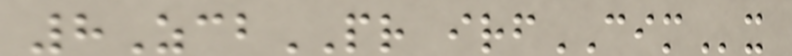8ZcbPR irfCIMx
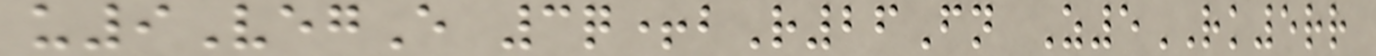u9VegE 3q+bR26Fn Z5RK5rr
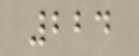224
